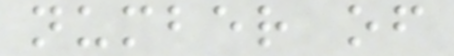number of
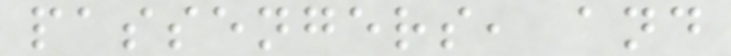passengers, and
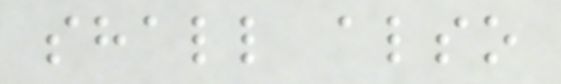shall also
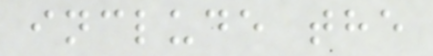include the
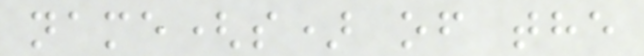name(s) of the
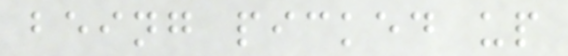being picked up
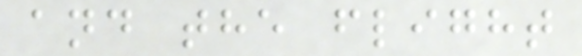and the flight
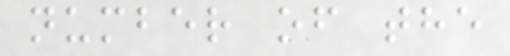number of the
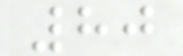80
